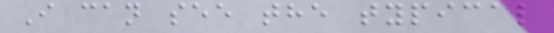I can see the typical
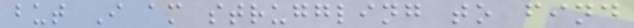but I am struggling to find
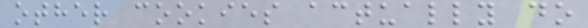other cookies actually do
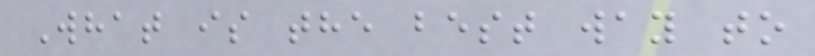What is the best way to
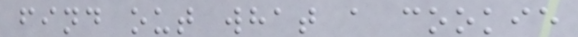find out what a cookie
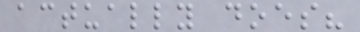actually does?
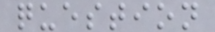question
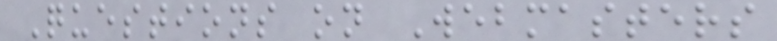Questions on Webmasters
